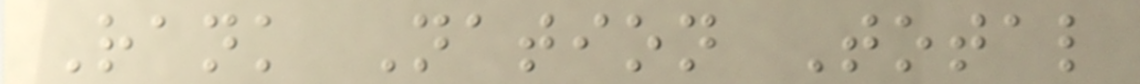Rank Nation Total
